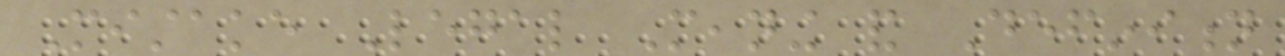Mistake Legal Meaning and Definition
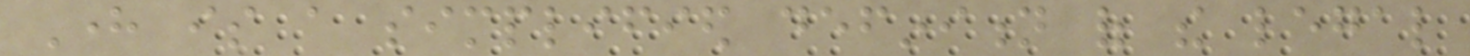Here is a simplified definition of the legal
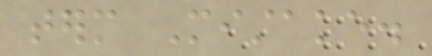term Mistake.
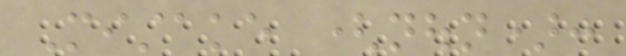Mistake (noun):
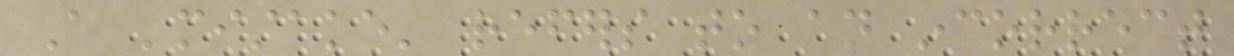A 'mistake' refers to an incorrect
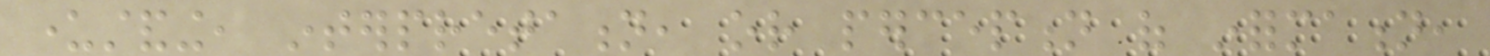understanding, interpretation, or perception of information,
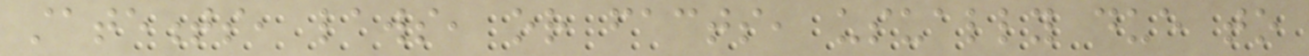statements, laws, or facts, usually due to
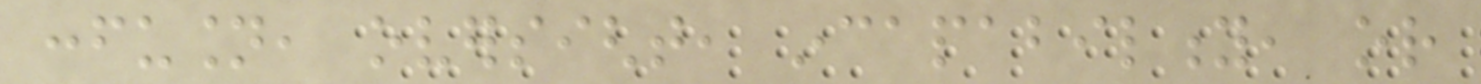confusion, oversight, incapability, or
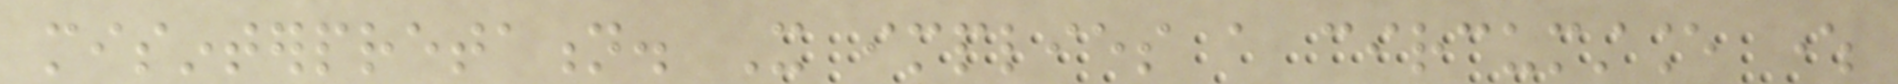misinterpretation. It implies a circumstance where
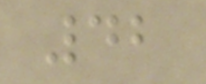42
